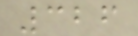326
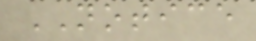NOTICE
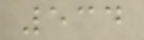534
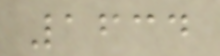1634
